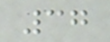37
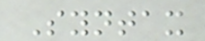Syntax
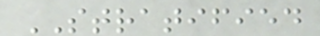STRATIFIED
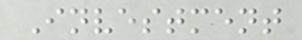Investment
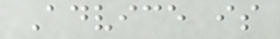Advice is
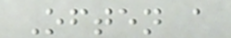Often a
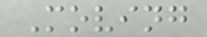Moving
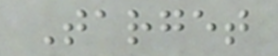Target
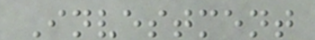Investment
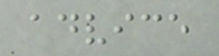advice
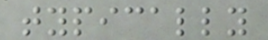typically
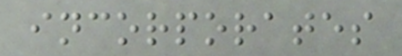incorporates
